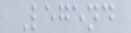Legend
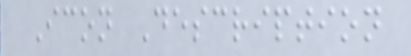Icon Description
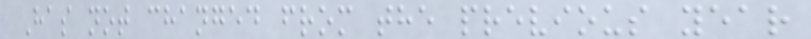Has not changed from the previous year
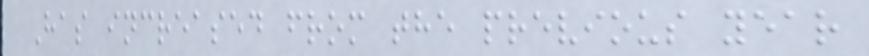Has increased from the previous year
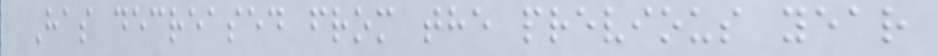Has decreased from the previous year
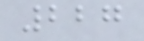227
